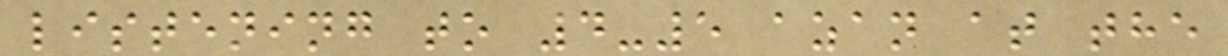listening to 4-5 azan at the
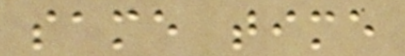same time
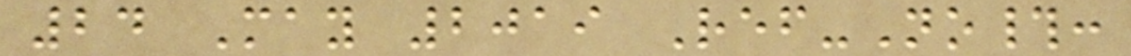24 May 2019 Ref-No#:
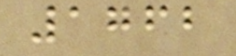1762
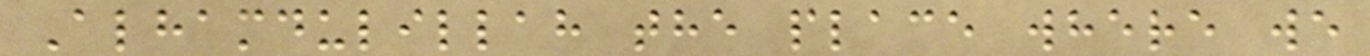Alhamdulillah the place where we
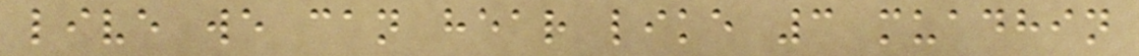live we can hear like 3 muadhin
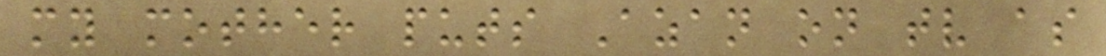my mother puts Azan on tv as
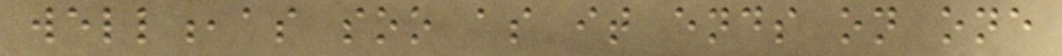well,as soo as it ends on one
